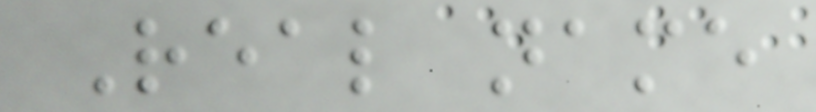Real name
